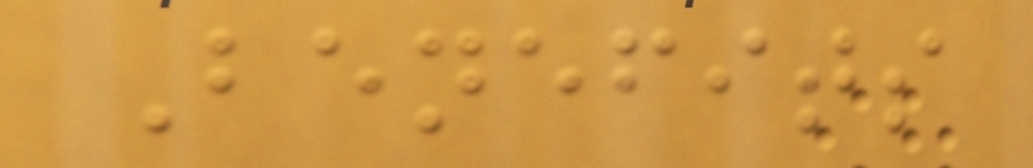Benefits
